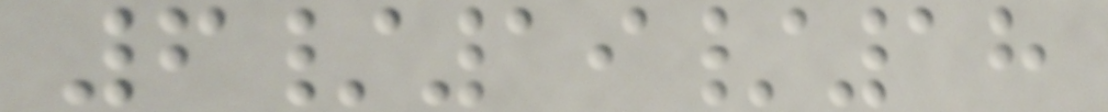6/19/18
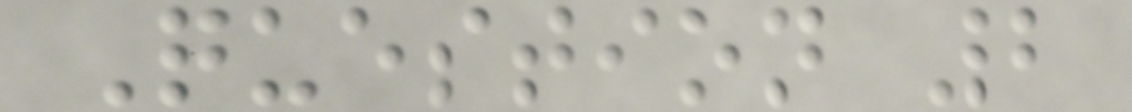Question 2
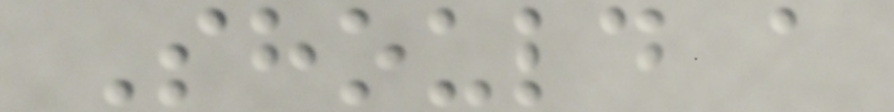Should a
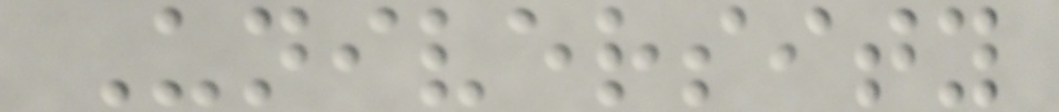University
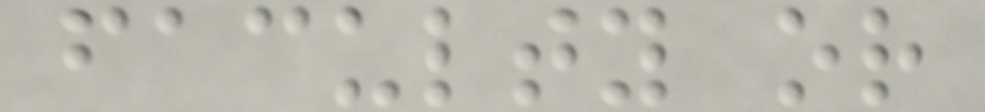faculty or
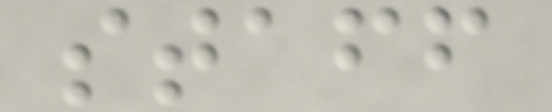staff
